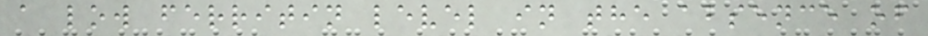a low ferritin level in the absence of
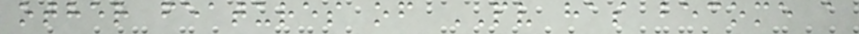other features of PV has become a
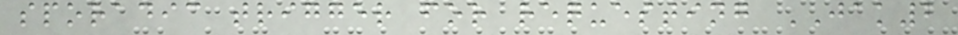sporadic trigger for requesting JAK2
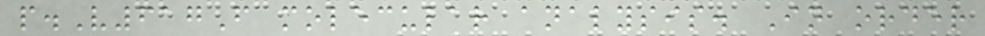p.V617F molecular analysis. In order
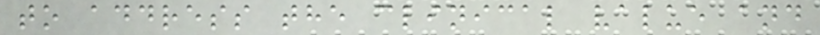to address the clinical value and
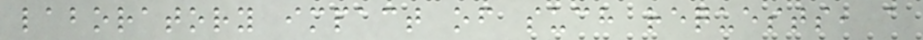laboratory impact of such requests, a
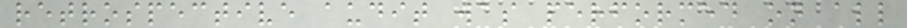retrospective audit was performed on all
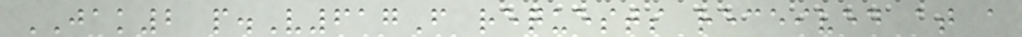JAK2 p.V617F requests received at a
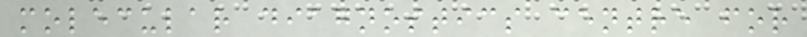molecular diagnostics centre for
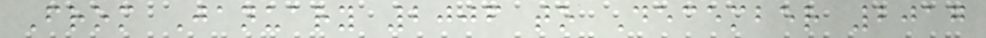From January 2006 to December 2017
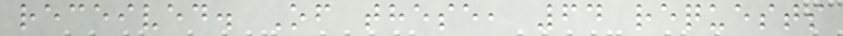received. Of these, 64 requests
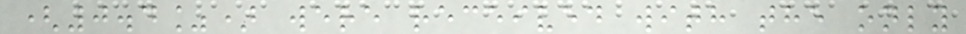(0.4%) were received with the only
